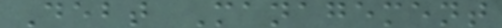Debt Management
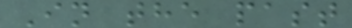In the past
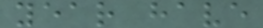year have
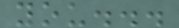you...
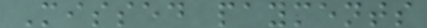Missed payments
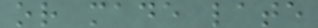or made late
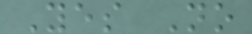Yes No
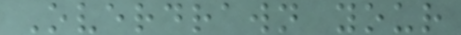Overdrawn your
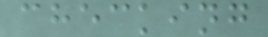checking
